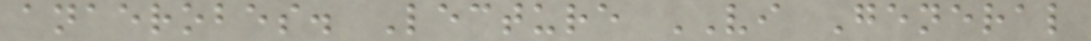anaerobes. Lecture VI General
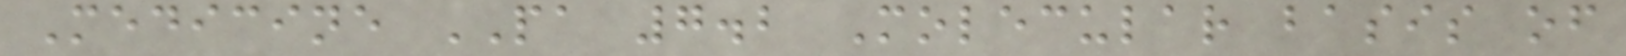Medicine PA 7.2 Molecular basis of
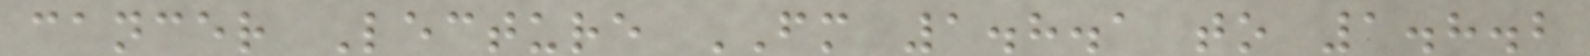cancer Lecture FM 1.8.1 to 1.8.2
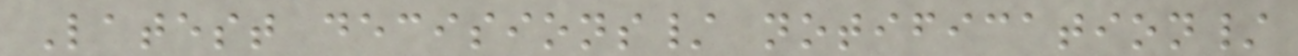Latest decisions/ notification/
